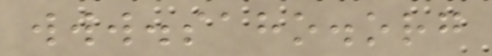www.saho.org
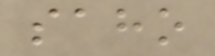saho
